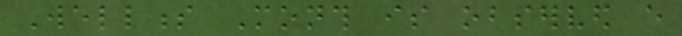Wellness Month is observed every
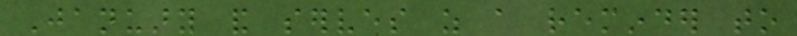January and serves as a reminder to
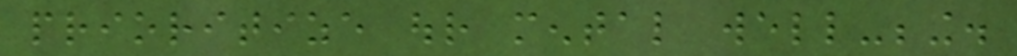prioritize our mental well-being.
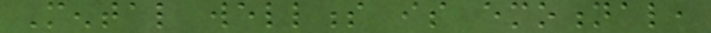Mental wellness is emotional,
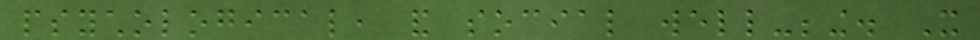psychological, and social well-being. It
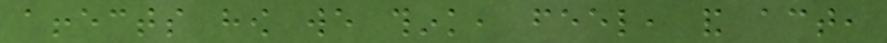affects how we think, feel, and act,
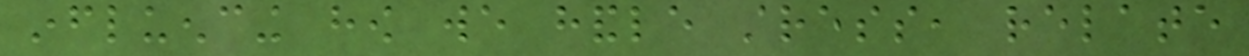influencing how we handle stress, relate
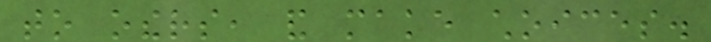to others, and make choices.
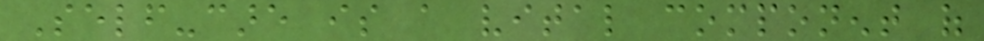Self-care is a vital component of
